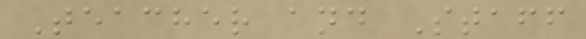Teacher and Staff
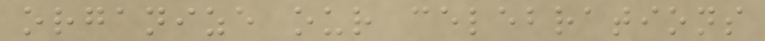organize our celebrations
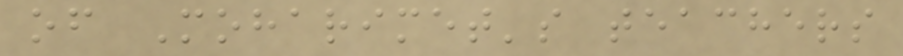of Moharimet's teachers
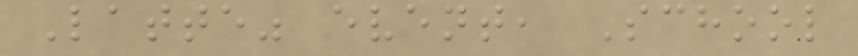Latte" event, School
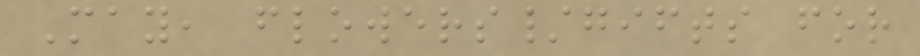May, flowers/gifts for
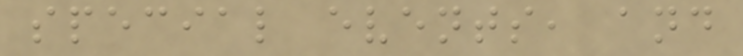special events, and
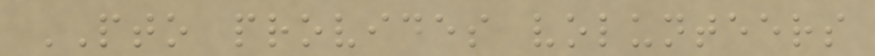PTO provides volunteers
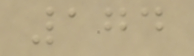174
